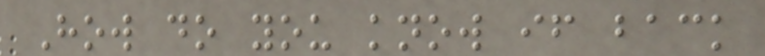How do you know if back
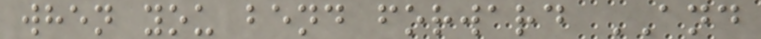when you bend forward AND
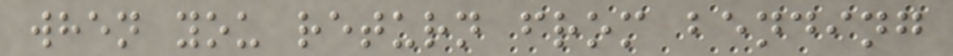when you return from bending
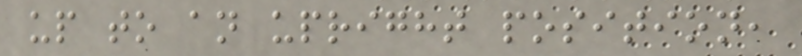up to an upright position,
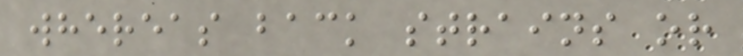whereas back strains or
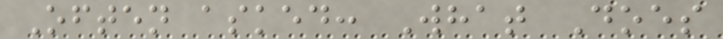Often asked: What Does
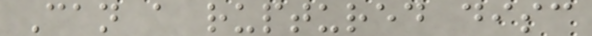Can a ruptured disc
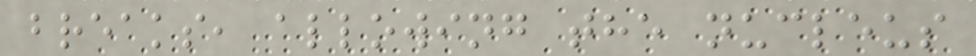breaks, allowing the nucleus
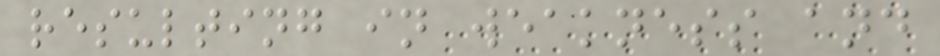resulting in weakness and
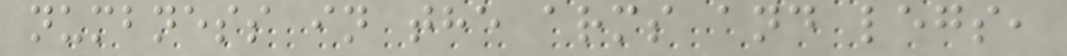numbness in the arms and legs,
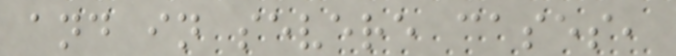and in severe cases,
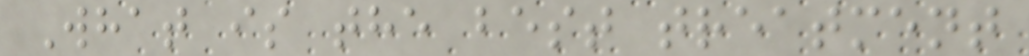What is the best treatment
